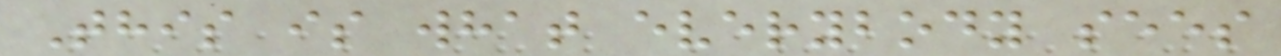This is what everybody sees
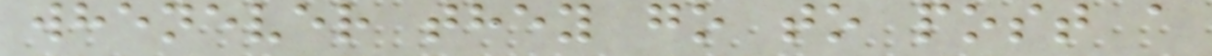whenever they go to post a
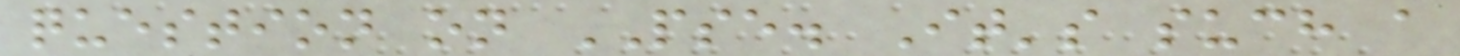question on PSE. It's such a
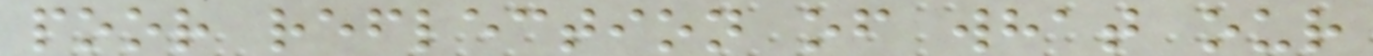poor reflection of what our
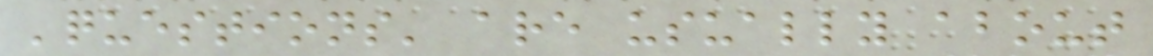'questions' are usually about
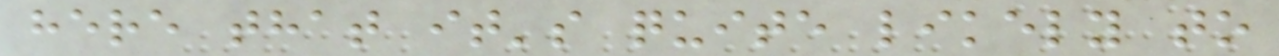here that it's quite likely to
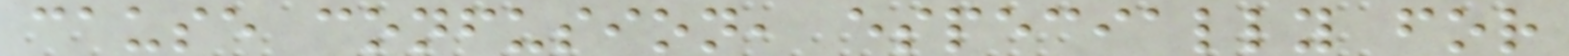cause confusion, especially for
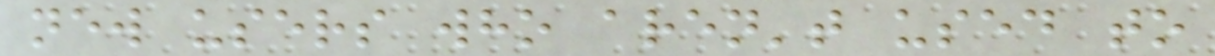new users who aren't used to
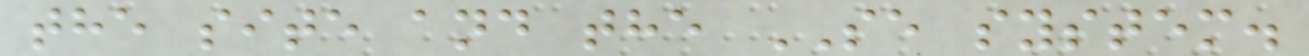the site and the SE system.
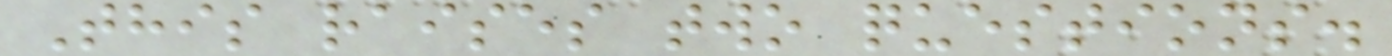This raises two questions.
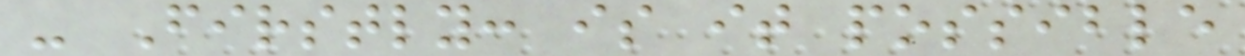- Firstly: is it possible
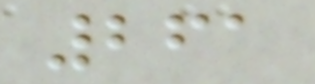261
